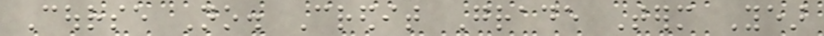Course No. Credit Grade Term Year
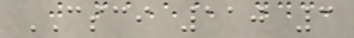CSCI 110 3
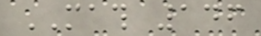MATH 146
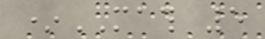*MATH 5
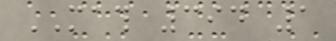MATH 394 1
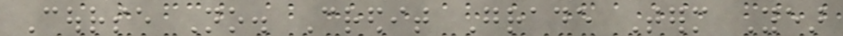Course No. Credit Grade Term Year
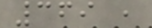369 ,
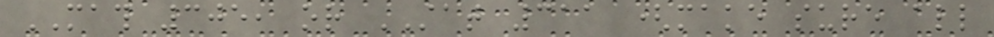MATH 305, or STAT 311 (make sure all
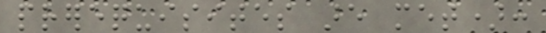prerequisites are met):
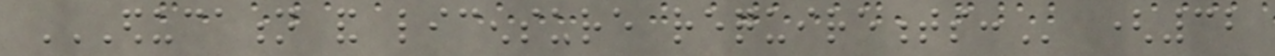EDUCATION AND LICENSURE REQUIREMENTS: (32
